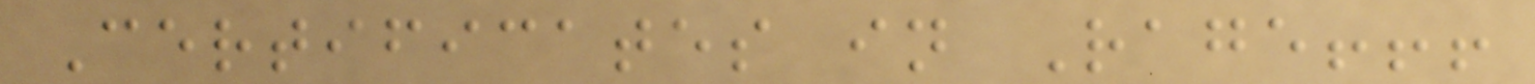Certificates in Rage!!!
